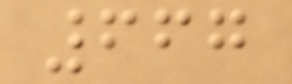667
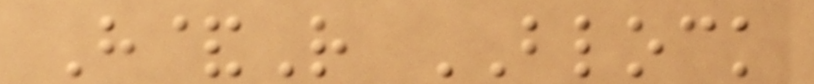H&R BLOCK
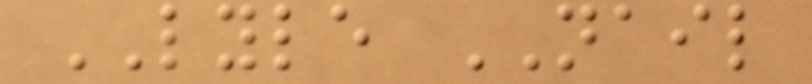LYLE NAIL
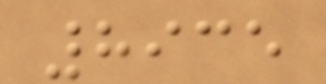8935
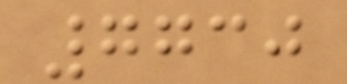7730
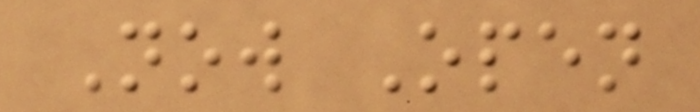Now Open
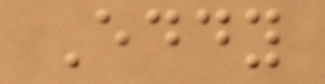Eddy
